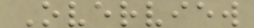Overview
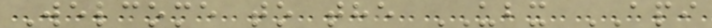Welcome to the UBX API
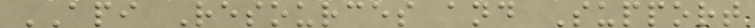API Resources and Support
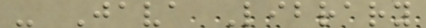- Java Library
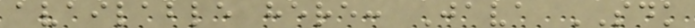available here: Java SDK
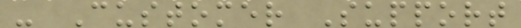- Customer Support
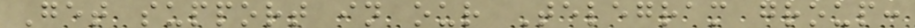Get support in our Telegram group:
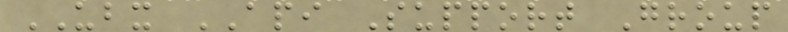UBX API Support Group
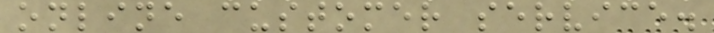online customer service.
